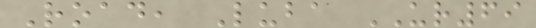Road, Luba UR69
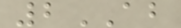2AB
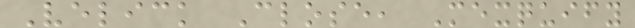Velick Close, Mexquify
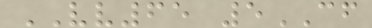VV65 5CF
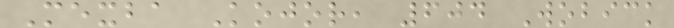Mexba Kojor, 604 Wobick
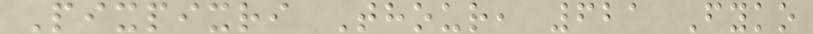Pixpixri Thour, 621 Fyko
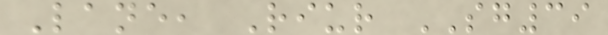Lane, Riur SG39
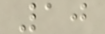10
